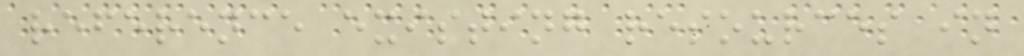reference existing resources in
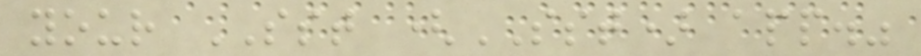your SST (SST) app."
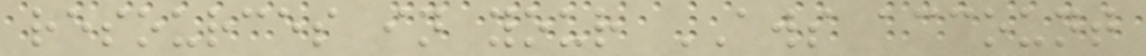resources in your AWS account
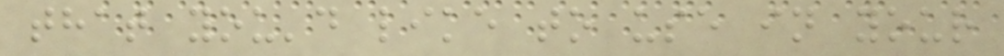that you'd like to use in your
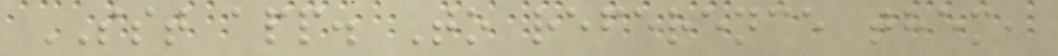SST app. To reference them,
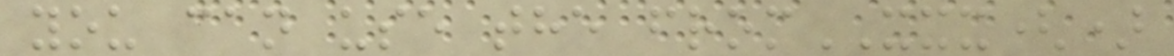you can use the fromXXX()
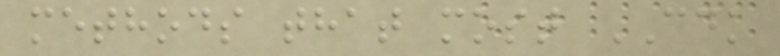methods that most CDK
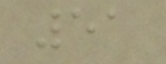51
